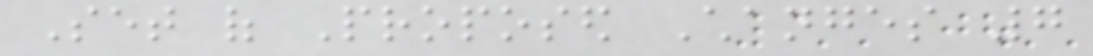Set of Proposed Changes 7
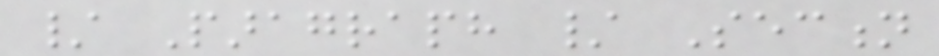/ Paragraph / Section
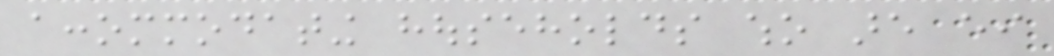accommodating households who are either
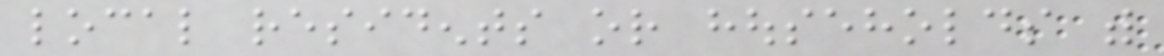local residents or households with
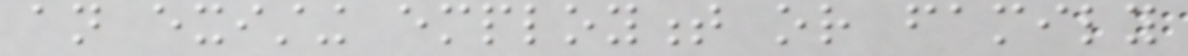an existing employment or family
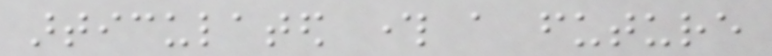articulated through a future
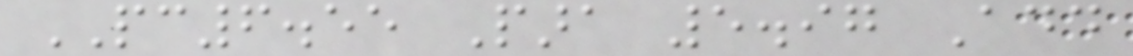PC6.55 Para 5.97 Add
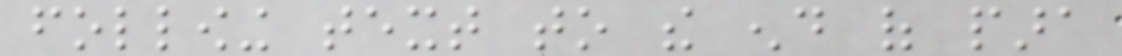following text to the end of para
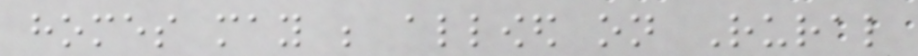homes may be allowed on Rural
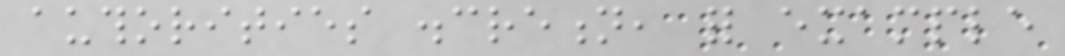authorities discretion, for example
